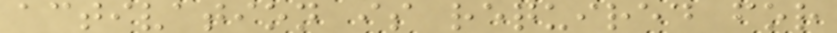activation is required for
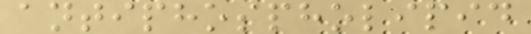antiphospholipid
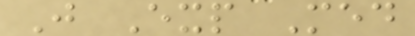J Exp Med
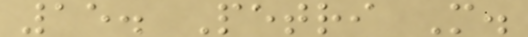15. Petri M.
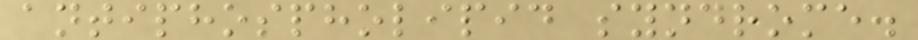antiphospholipid syndrome.
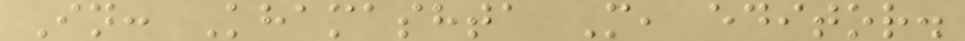In: Khamashta M, editor.
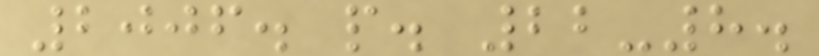2006. p. 22-8.
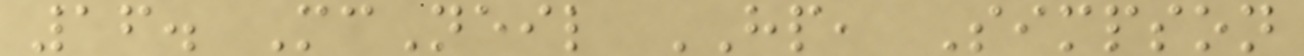16. McNeil HP, Simpson
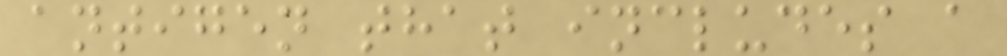antigen that includes a
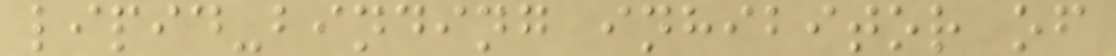lipid-binding inhibitor of
